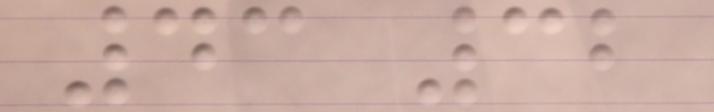43 32
